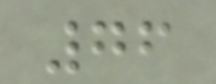76
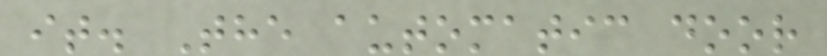it. The automatic door
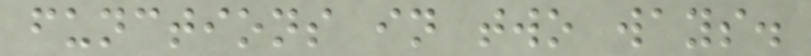functions in two ways.
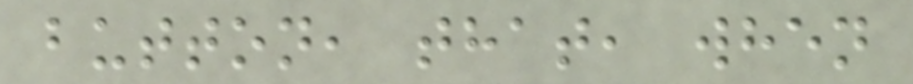button, that, when
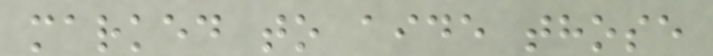marked to aide those
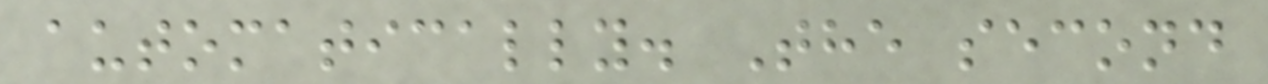automatically. The second
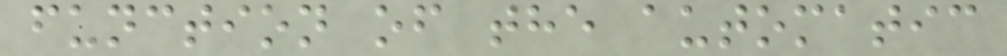function of the automatic
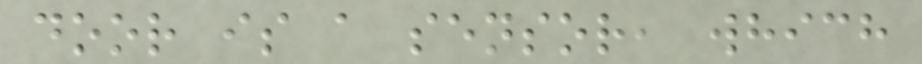door is a sensor, which
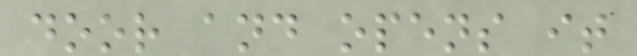door and opens it
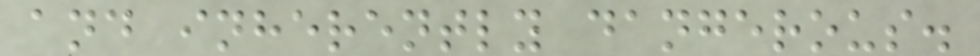and inherently dangerous.
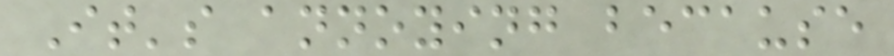It's annoying because
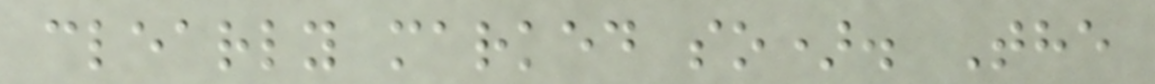clearly marked so). The
